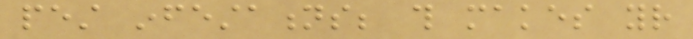pest infestations; this makes your
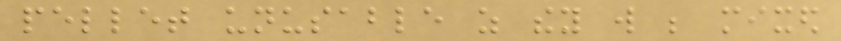pellet unusable as they will be mixed
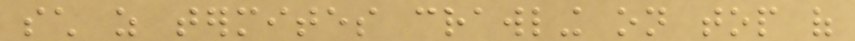such as termites crawling on top of
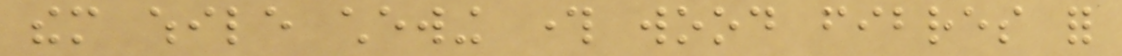them while chewing through wood fibres for
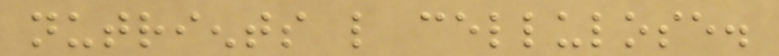nutrients like cellulose.
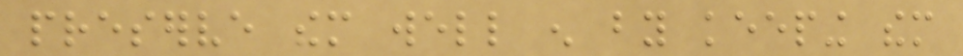preserve them well enough by keeping them
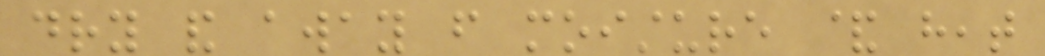dry and away from moisture & heat
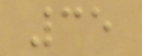35
